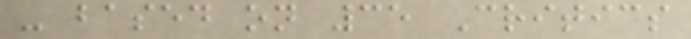- based on 35 Critics
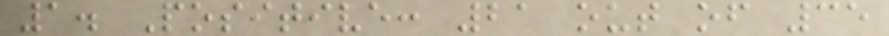1. Positive: 21 out of 35
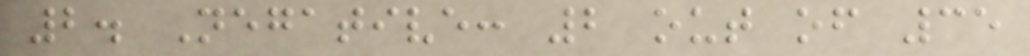2. Negative: 2 out of 35
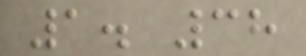1. 38
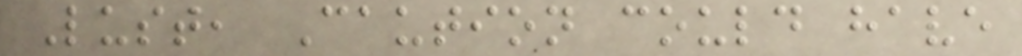Lust, Caution could have
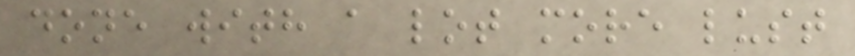done with a lot more lust
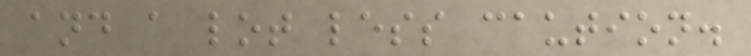and a lot less caution.
